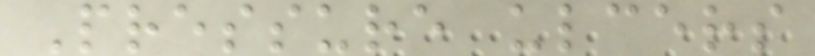Pressure ulcers
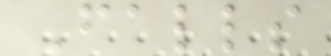Falls
